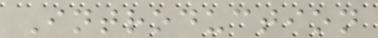Introduction
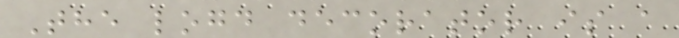The logd decorator is a
